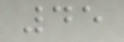45
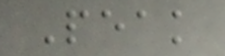Peak
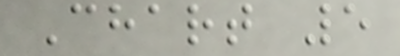Chart 5
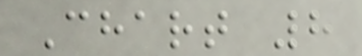Chart 8
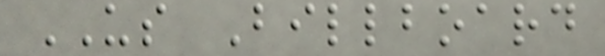US Billboard
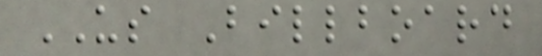US Billboard
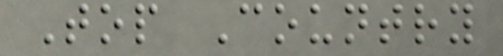Top Country
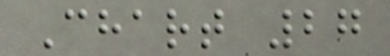Chart 27
